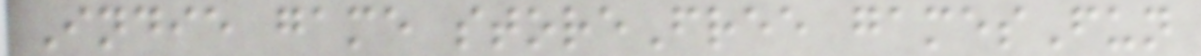Indie game storeFree gamesFun
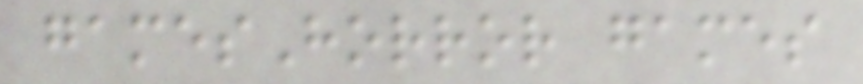gamesHorror games
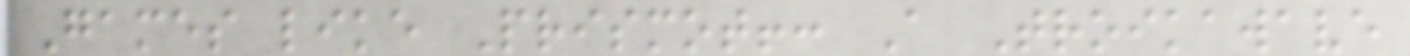Games like Prismot!: A Troikawave
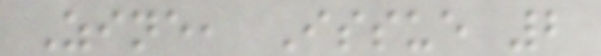Zine, Issue 2
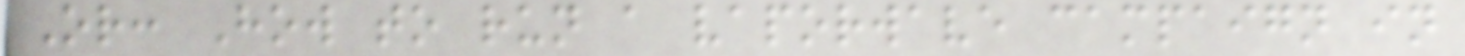Or: How to run a vaporwave campaign in
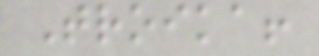Troika!
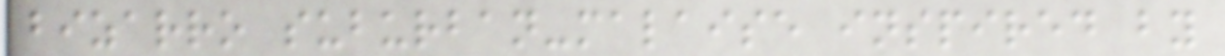bizarro suburban-malaise inspired by
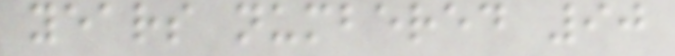years numbered 90
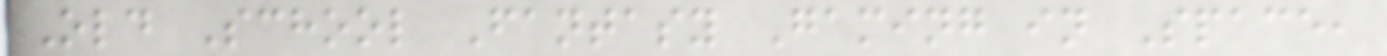Old School Fantasy Gaming in Space,
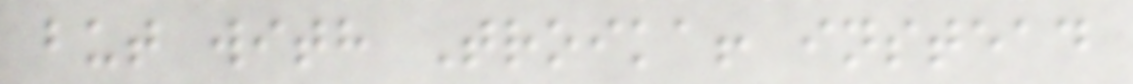but with Troika! instead
